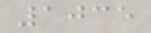1035
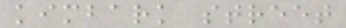kimbark street
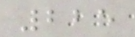225
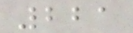221
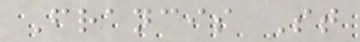Francis St
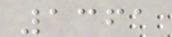1361
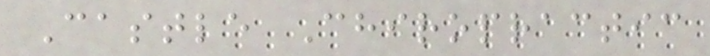Castle Chiropractic
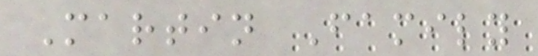Martin Family
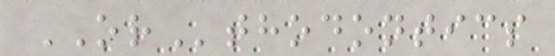ORthodontics
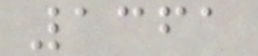1361
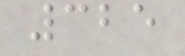325
